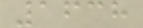1638
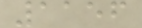1156
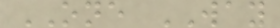ONE WAY
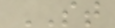ST
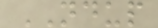NDUP
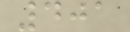401
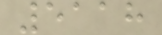5118
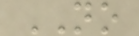NO
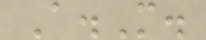A.M.
